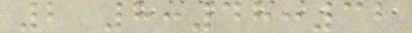2 8:48:32
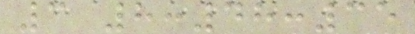3 8:48:35
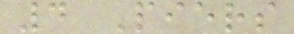4 Piers
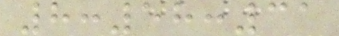8:58:31
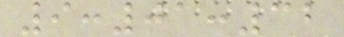9:01:32
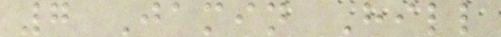7 Jamin Hill
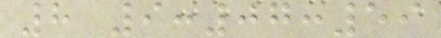8 9:07:59
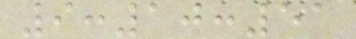9:10:51
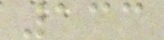133
